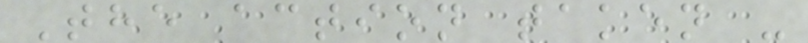The action taken -
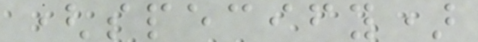(specify)
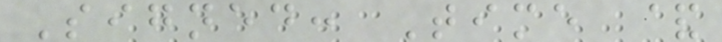Signed: Time &
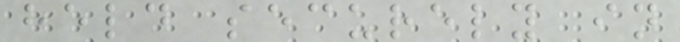held securely in
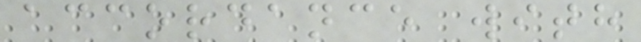accordance with
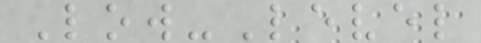Low-Level
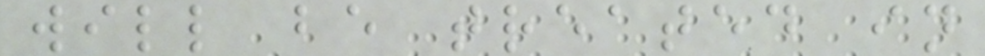will be treated in
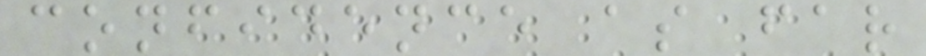confidence as far
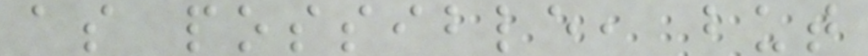as possible, but
